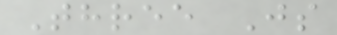Three Js
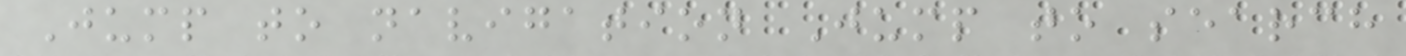Jump to navigation Jump to search
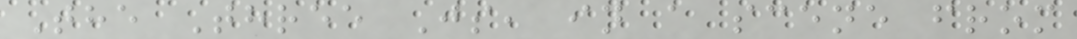The Three Js, in a scene from
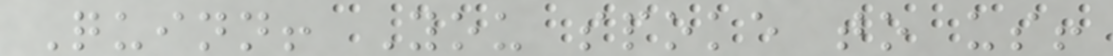Quinn! You spoke to us!
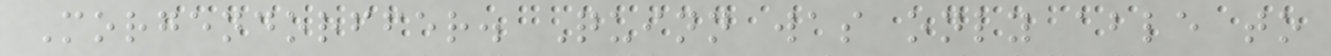Morgendorffer. Quinn was only able to
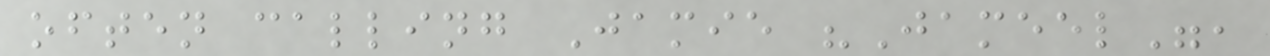often calling Jamie "Jameel",
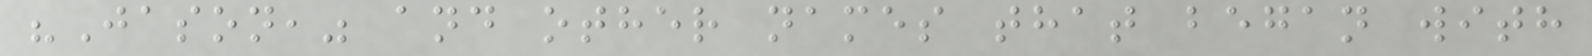"Jason," and other names that began with
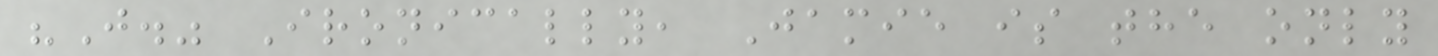"J." Ironically, Jamie is the only
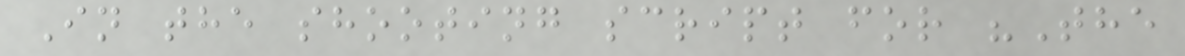In the shooting script for "The
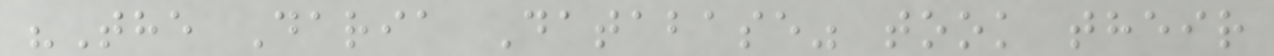"The Daria Database" took their
